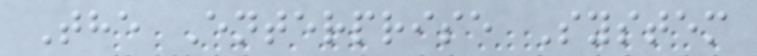The Enterprise System
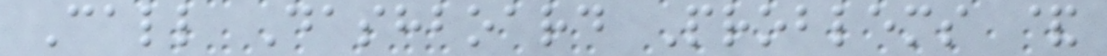Call Dashboard Problems &
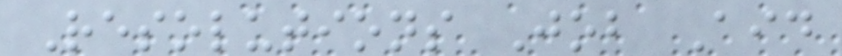Resolutions Job Aid
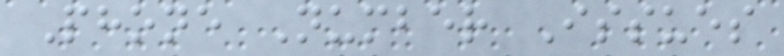Phone Number Issues
